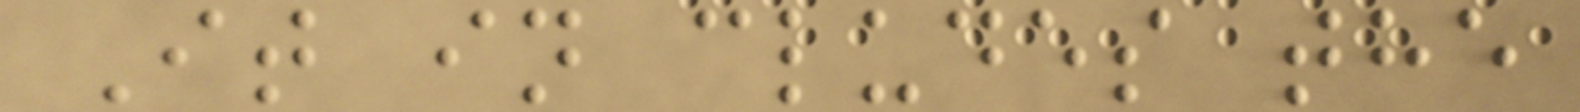It in cludes the
